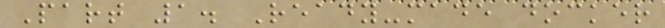Part 1. Ready-made docker
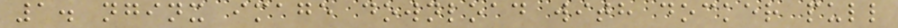1. nginx image download with docker pull
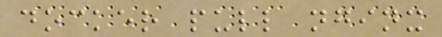docker pull nginx
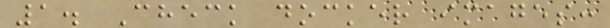1. Check docker images:
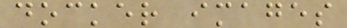docker images
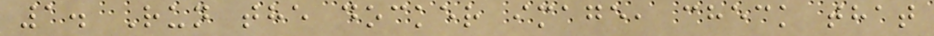1. Run the docker image, check that
